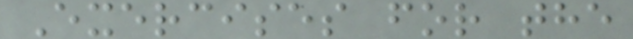Exercises for the
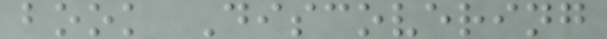book Discovering
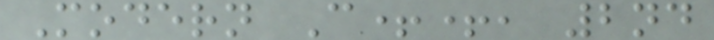Modern C++, 2nd
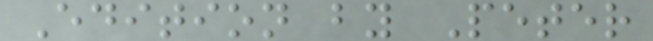Edition by Peter
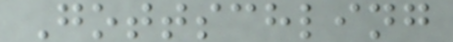Gottschling
